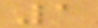1
